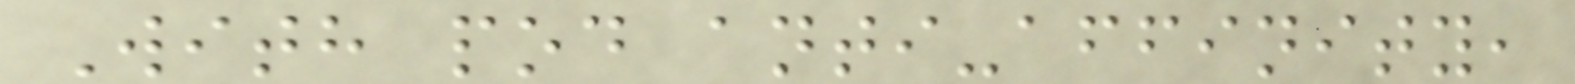With pod anti-affinity,
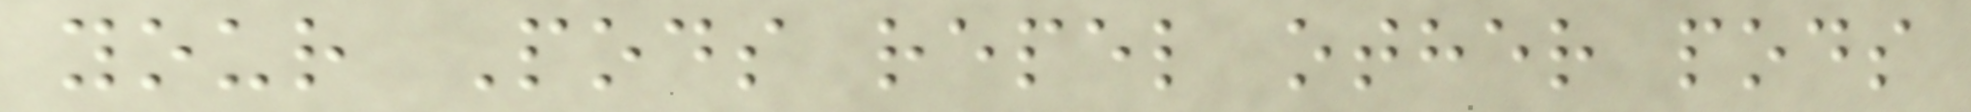your Pods repel other pods
